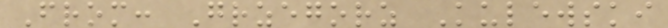From: Grzegorz Kulewski
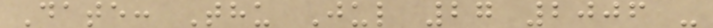Date: Thu Jul 27 2006 -
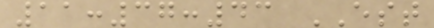11:37:43 EST
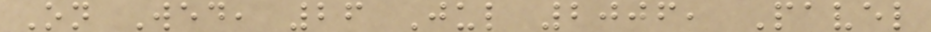On Wed, 26 Jul 2006, Pavel
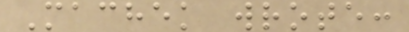Machek wrote:
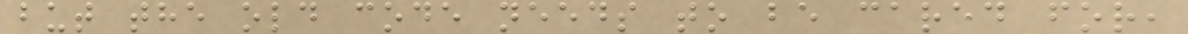but the old code needs to be cared for,
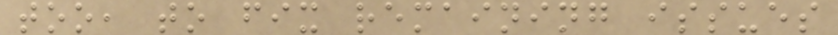too, to fix remaining issues
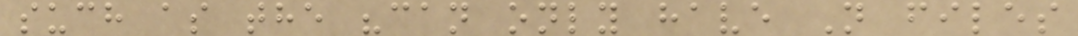such as the "can only have N files
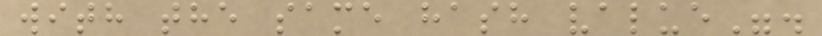with the same hash value".
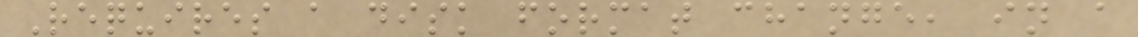Requires a disk format change, in a
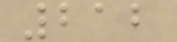212
